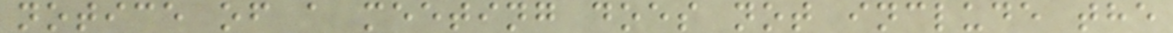notice of a meeting does not include the
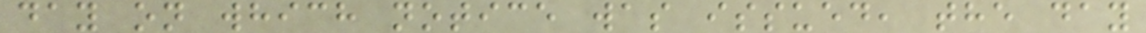day on which notice was issued, the day
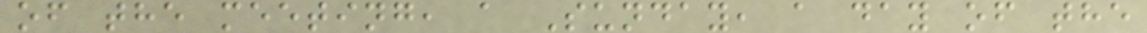of the meeting, a Sunday, a day of the
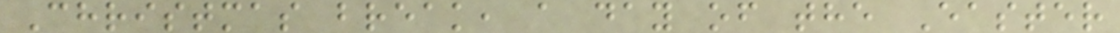Christmas break, a day of the Easter
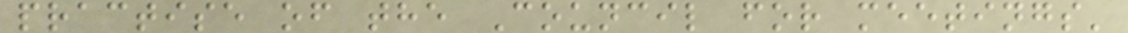practise of the Council for meetings'
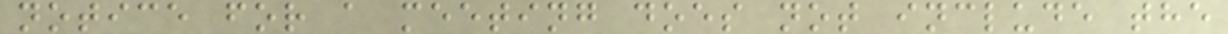notice for a meeting does not include the
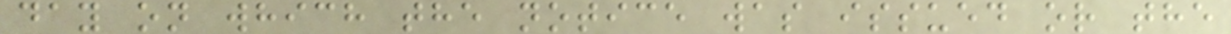day on which the notice was issued or the
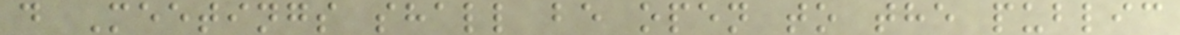d Meetings shall be open to the public
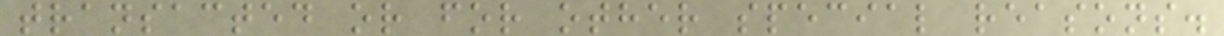transacted or for other special reasons.
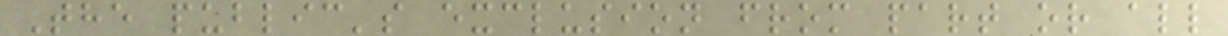The public's exclusion from part or all
